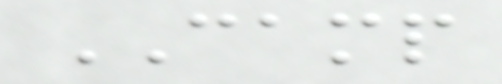CAMP
